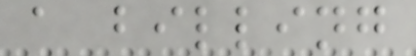a billing
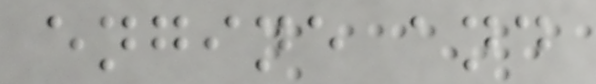engine and
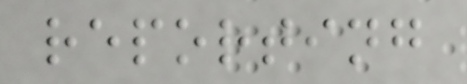reporting
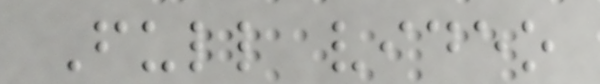Full video
